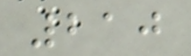210
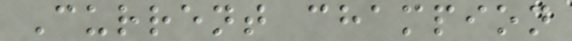Current champion
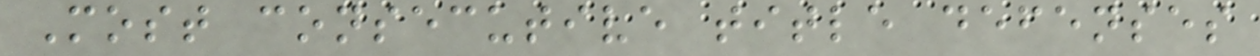Most consecutive title defenses
